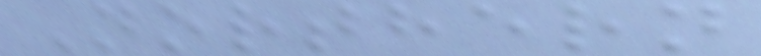Northern
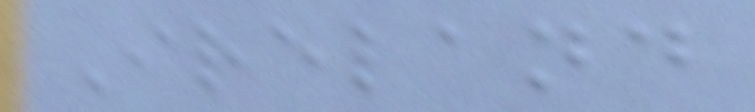Ireland
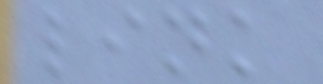link
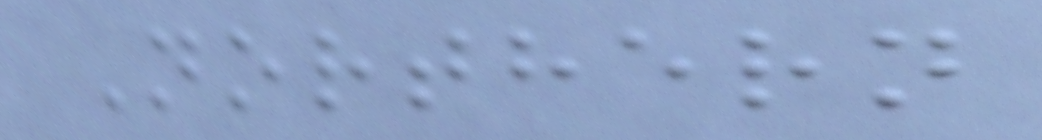Northern
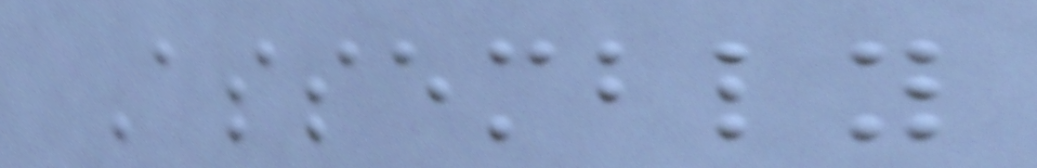Assembly
